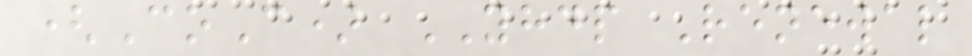(CoC) YHDP Renewal
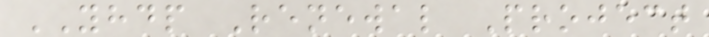YHDP Renewal Project
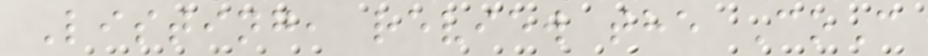Listing, review the CoC
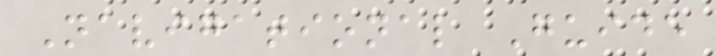Navigational Guide
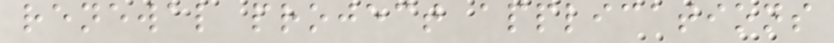renewal project applications
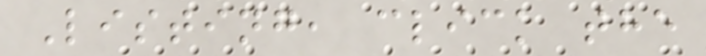Listing, click the
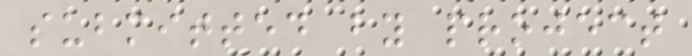submitted by project
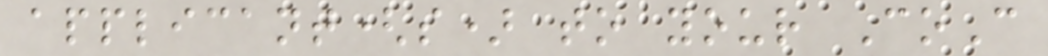applicant(s) to your CoC
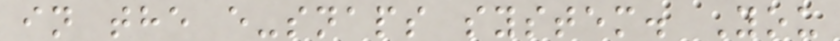in the e-snaps system. You
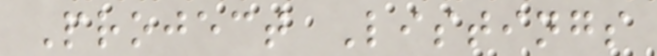Project Listings
